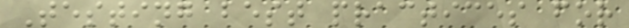Testing best practices for
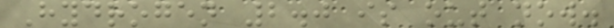Hydrogen 2.0 is out now.
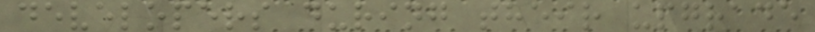developers during their upgrade
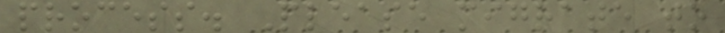process. Please migrate to
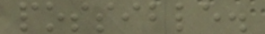possible.
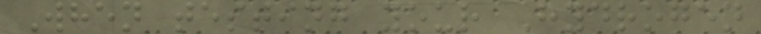When testing your Hydrogen
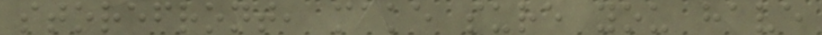storefront, make sure you have
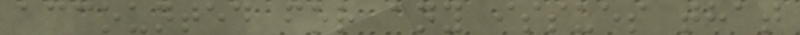accounted for any issues that
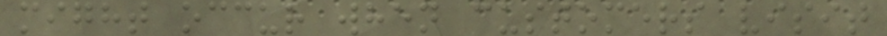might occur when customers visit
